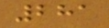281
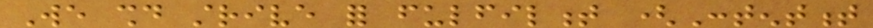We should strive for fulfilment (Contentment
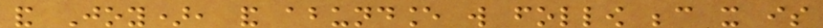and Joy), and abundance will follow because it is
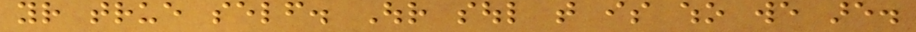your true self. Our soul that is who we are.
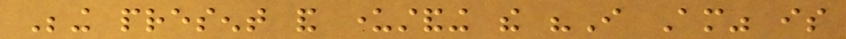Being present and understanding the "I Am" is
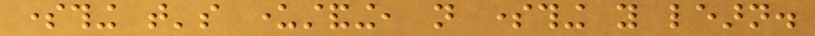something that's understanding, not something you learn.
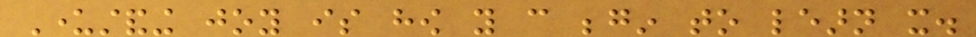Understanding joy is how you can begin to learn it.
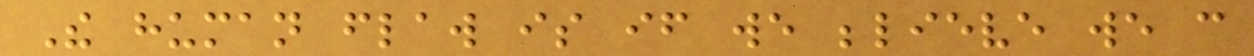The human flaw is if we believe we can
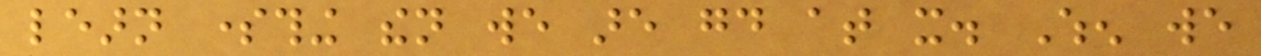learn something then we are good at it. When we
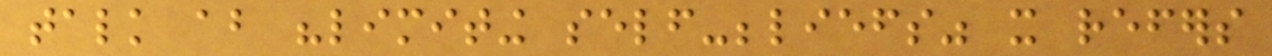talk about "limiting self-beliefs" it refers
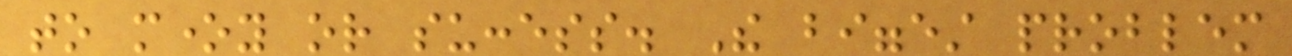to money or success. The biggest problem
